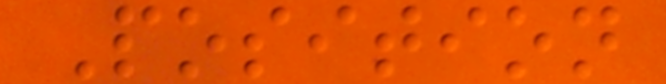Position
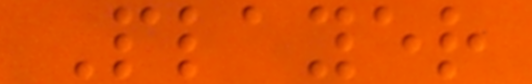Player
